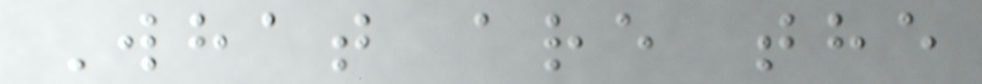What are the
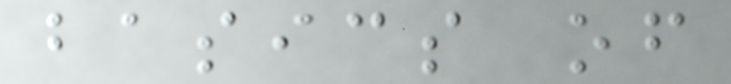basics of
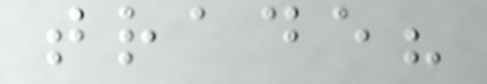trade?
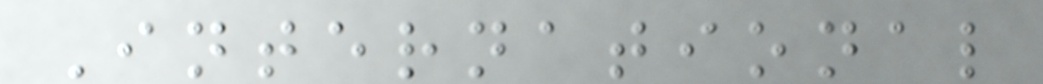International
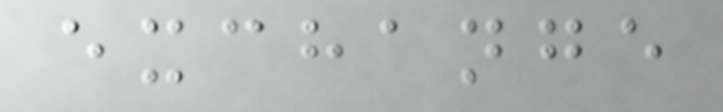exchange
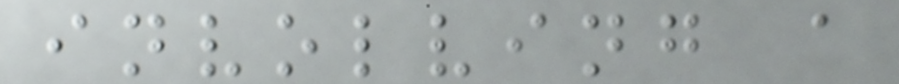involving a
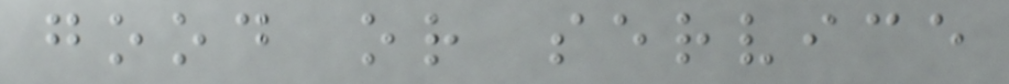good or service
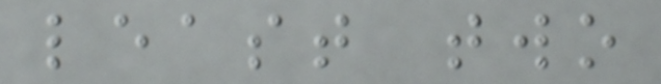least two
